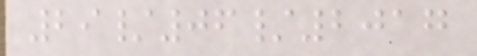29/06/2017
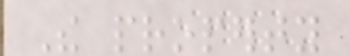The property
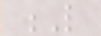L
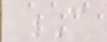C
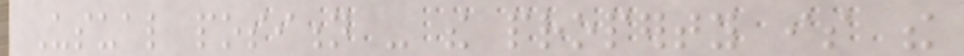Usual position - the property is the
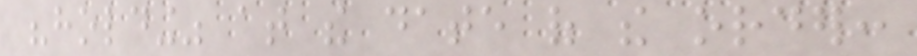"holding" at the date of the order:
